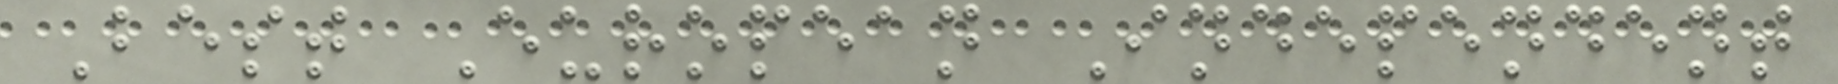Best European Independent
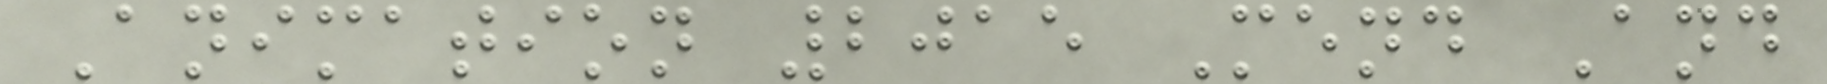Animation 2015 Mend And
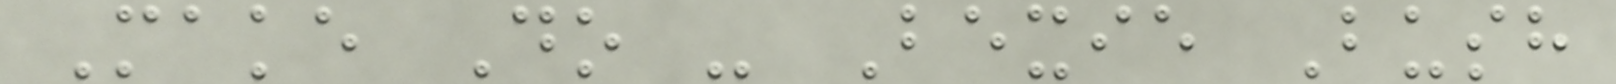Make Do - Bexie Bush
